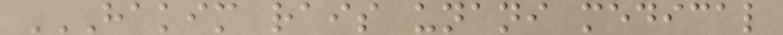HAKIM RAIS UNANI MEDICAL
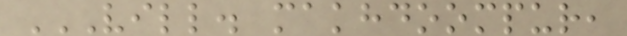VILL. MAKHDOOMPUR,
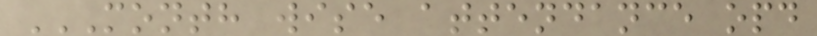MONTH WISE ATTENDANCE OPD
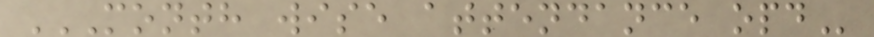MONTH WISE ATTENDANCE OPD
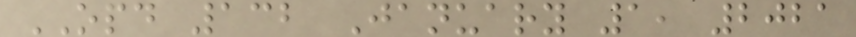OPD 132 January 1, 2021
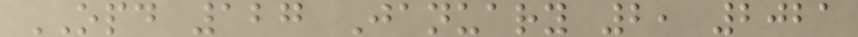OPD 127 January 2, 2021
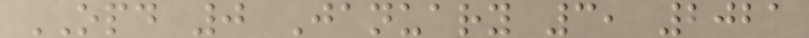OPD 0 January 3, 2021
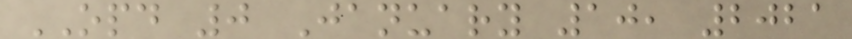OPD 0 January 10, 2021
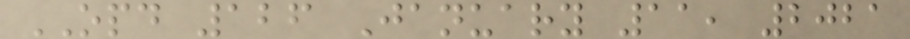OPD 126 January 11, 2021
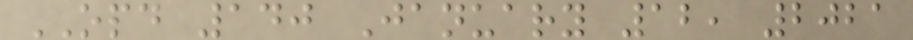OPD 140 January 12, 2021
